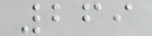269
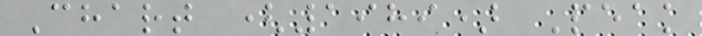Chart (1989) Peak
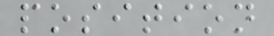position
